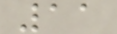11
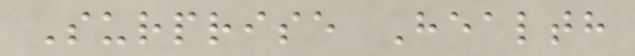Surprise Health
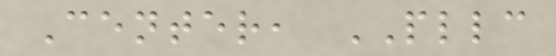Center, PLLC
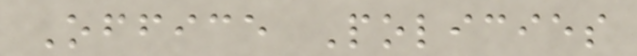Office Policies
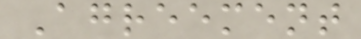Agreement
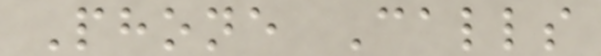Phone Calls
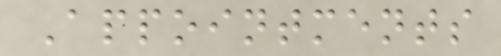Appointments
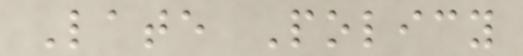Late Policy
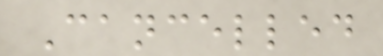Cancelled
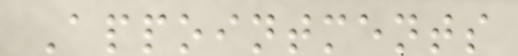Appointments
